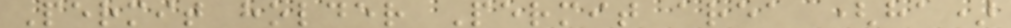Permit holder Permit area (ha)
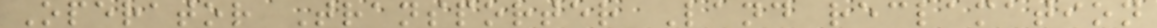Operator Transporter Land reclamation
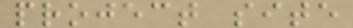project site
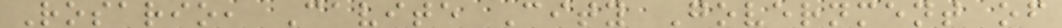Rosario, Cavite City Government of
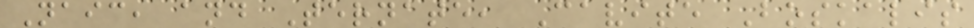Naic, and Ternate, Cavite Boskalis
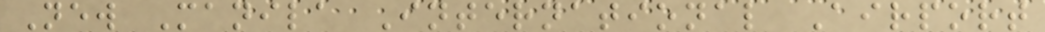New Manila International Airport
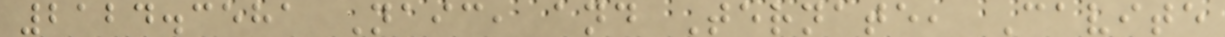2124.3581 Naic, and Ternate, Cavite
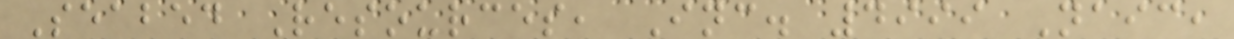Seabed Resources, Inc. 4999 Naic,
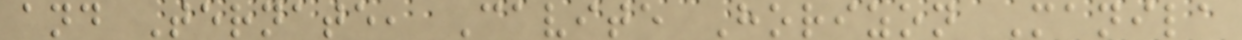and Ternate, Cavite Horizon Manila
